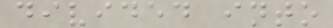divided into
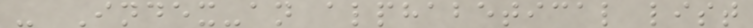- Index-an alphabetical list
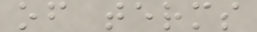of terms
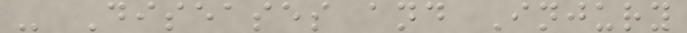- Diseases and Injury
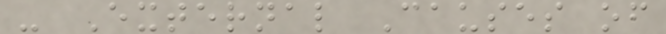- External Causes of
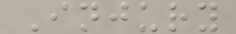Injury
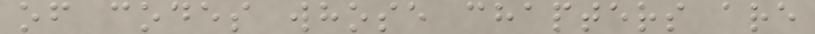of codes whose chapters are
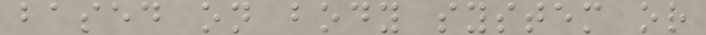based on body system or
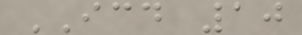ICD 10
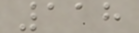118
